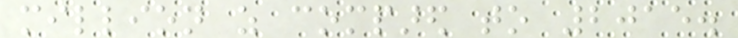million as compared to 2015.
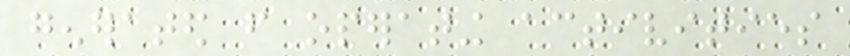generated from operating activities
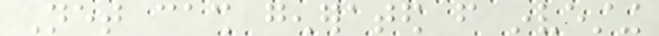Net cash generated from investing
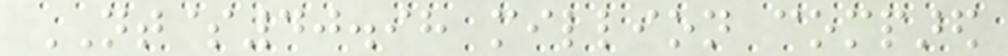NT$40.98 million compared
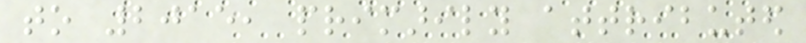to 2015, primarily attributed
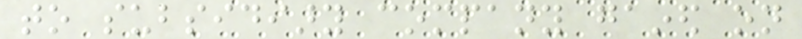to subsidiary company gained on
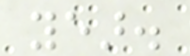year.
